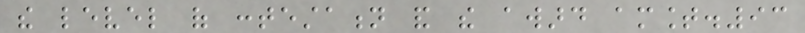the level of contestation and the award amount.93
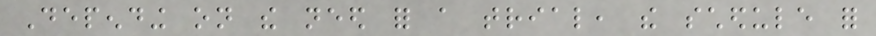Depending on the need for a trial, the schedule for
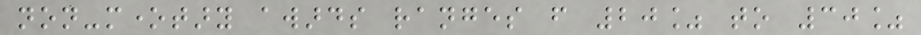non-monetary awards ranges from 20% to 30%
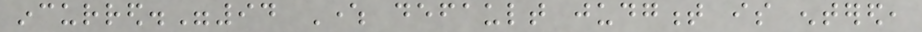incurred."94 Where default judgment is entered,
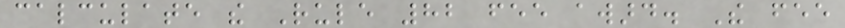calculate the Rule 82 fee award. The fee
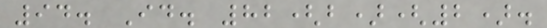94. Id. 82(b)(2).
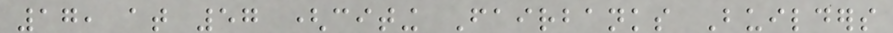17, at 57 (citing Fairbanks Builders
